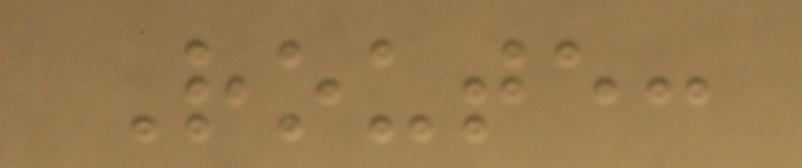Route:
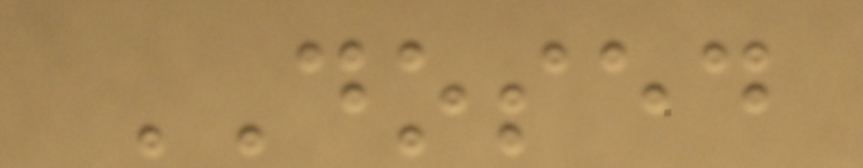DOSED
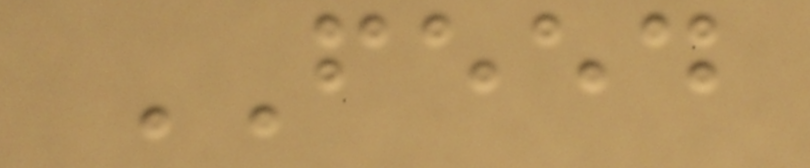FEED
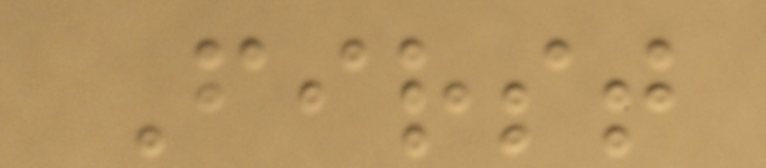First
